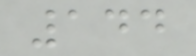144
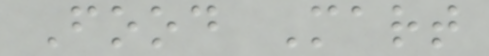Food Mart
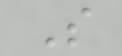S
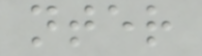nter
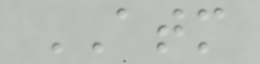ATM
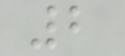2
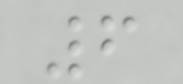6
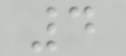4
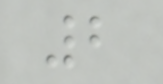2
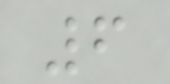6
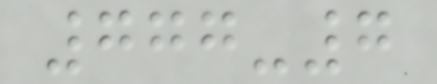777-7
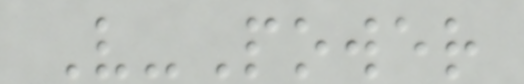V-Power
